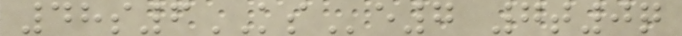48s6KSe7 7t0q
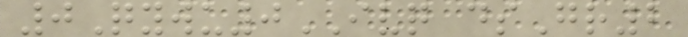0Qywu0IVQ dsGr2
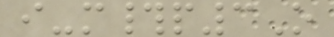i-m#p3O
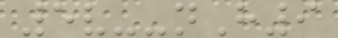5v--nH9
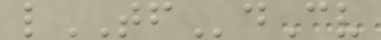lTFdCv
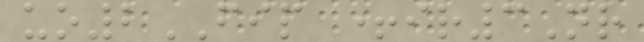uo2FIP +ir3Nr
